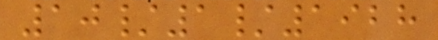10/1/1928
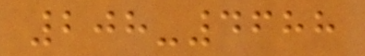208-4688
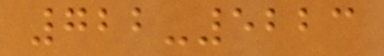722-5223
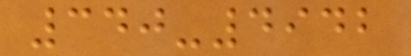340-4942
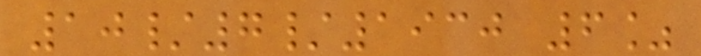10/7/1930 6%
